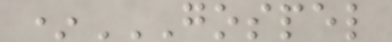*GOSPEL
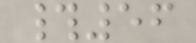#56
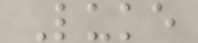Luke
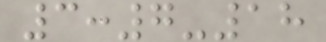3:7-18
